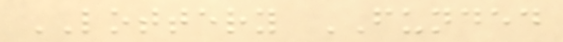LOTTERY FUNDED
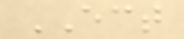ECT
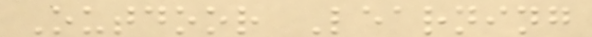Outdoor Learning
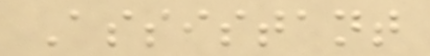Assistant
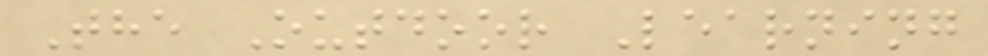The Outdoor Learning
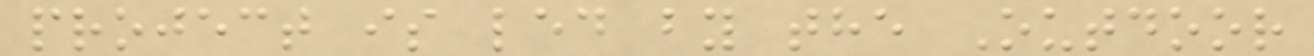project is led by the Outdoor
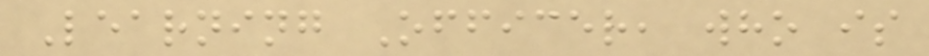Learning Officer, who is
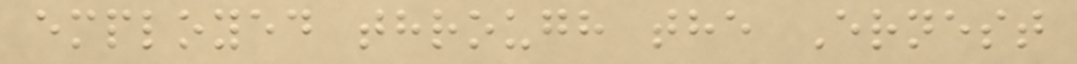employed through the Ernest
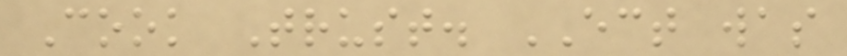Cook Trust. ECT was
